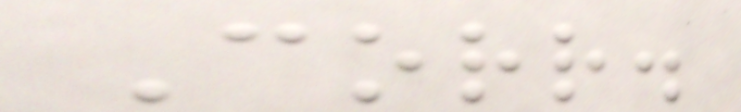Corr.
